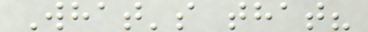What's that?
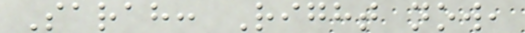Sarah: Right now,
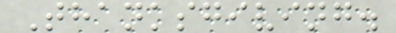Thanksgiving.
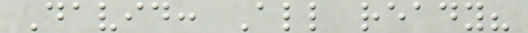David: All ready?
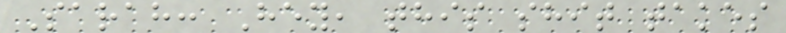Sarah: Hey, this shit takes
